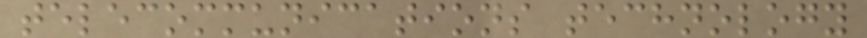telecommunications technology
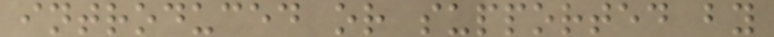introduced or supported by
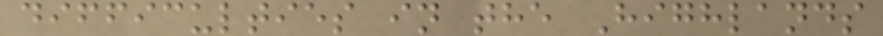difficulties in the Highlands
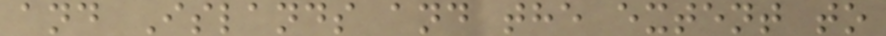and Islands and the extent to
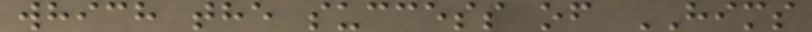which the success of HIMS
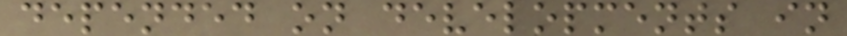depended on developments in
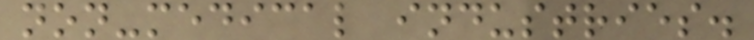non-medical industries.
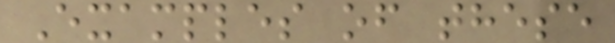Examples of these
